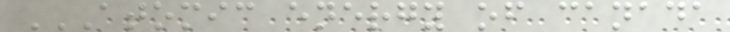ATOMIC ENERGY OF CANADA
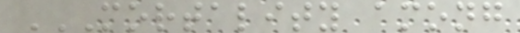MORTALITY AMONG
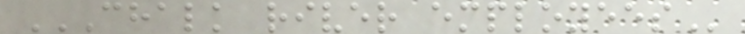CHALK RIVER EMPLOYEES
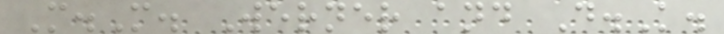M.M. Werner and D.K.
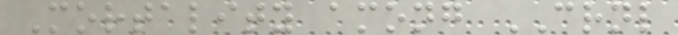Mortality among CRNL
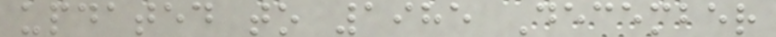updated to 1985 December
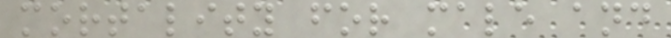mortality for male and
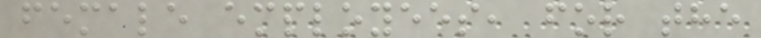female employees, for the
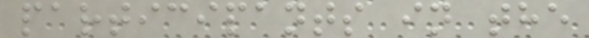participants in the
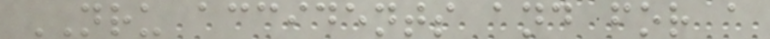NRU accidents and for a
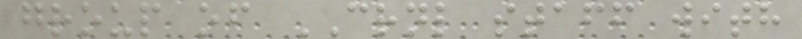group of CRNL staff with
